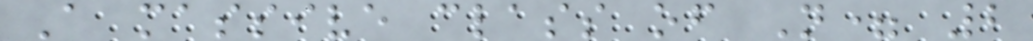A massive class of N= 2
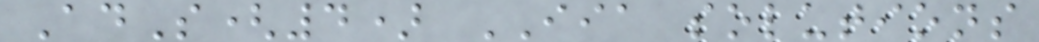AdS(4) IIA solutions
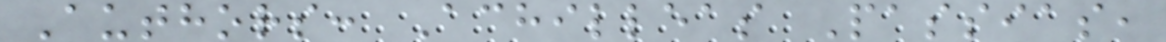Authors: Achilleas Passias,
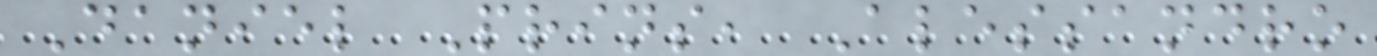Daniel Prins, Alessandro
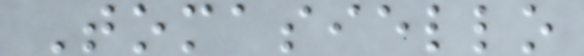Tomasiello
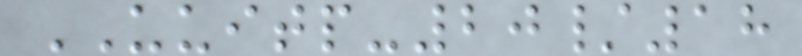UUITP-20/18
